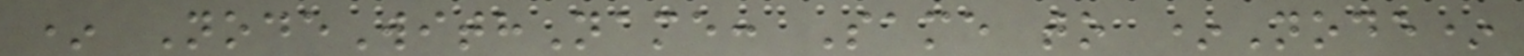* NodeWithName: Same to *Node*
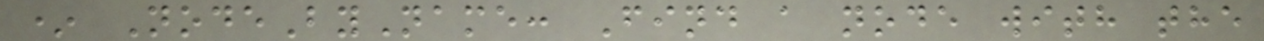* NodeByName: Find a node with the
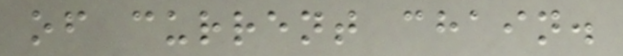of current chain.
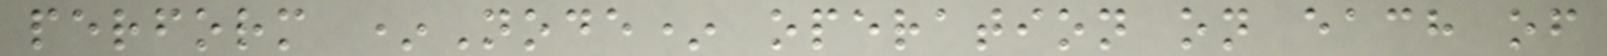perform *Node* operation on each of
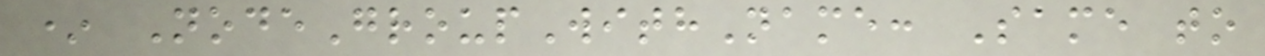* NodeGroupWithName: Same to
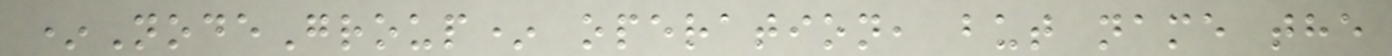*NodeGroup* operation, but name the
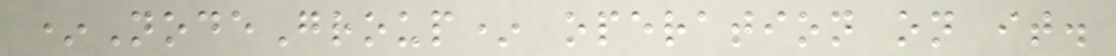*NodeGroup* operation on it.
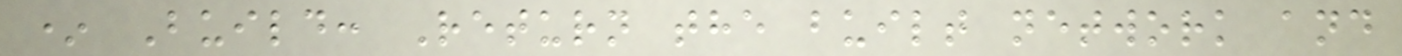* Build: Return the built network and
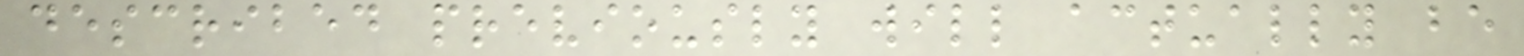described previously will actually be
